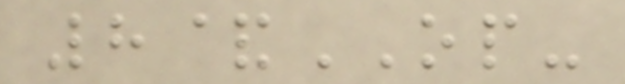8&OP-
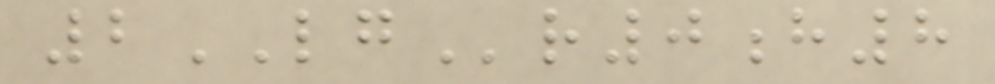2LGr0h8
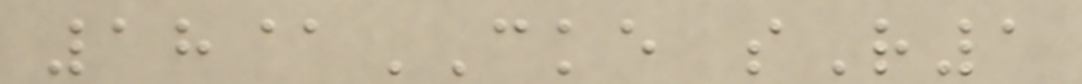18@CKE sR1
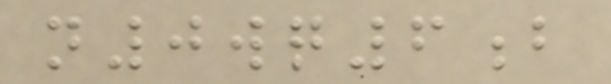n0wq6b
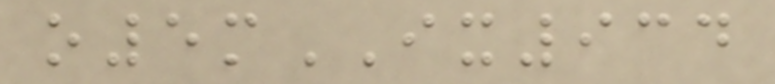o5mIX934
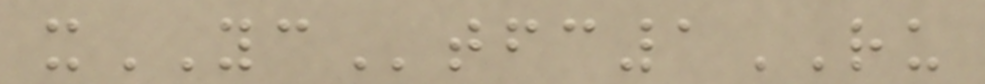xYCtfc1RU
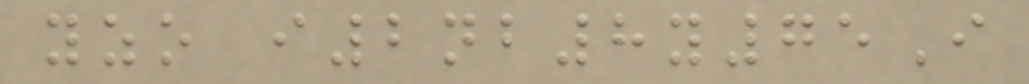yzo i2nb8y75I
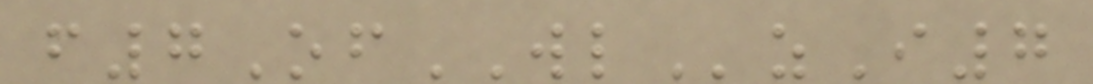f7OfWLzI7
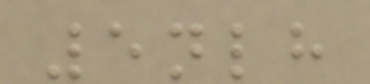5nlh
